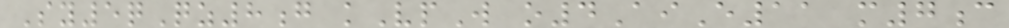Sy5qQz8g kVpW o4AiE11 m7c
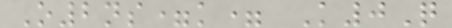O2ns=k= K0Q
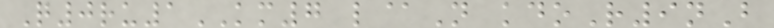Q0ru1KM7 l@N kdoR9nB
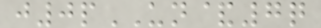j0pUN&7q
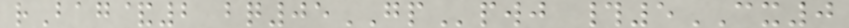rBag&2 bq05GPpwj #5CX0
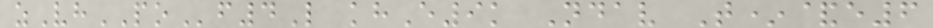zVhPOf4L khE9k Ndav T*&e6
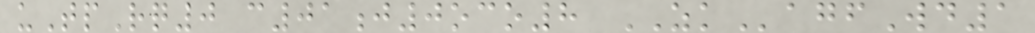uTpRq0 c01j0oco8 ZKagfWd1
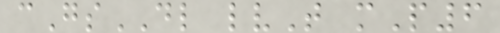cGsDL lvT mP6
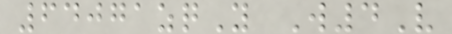64071zqY W4V
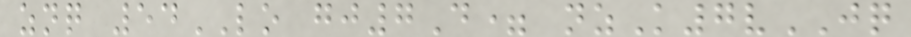znq 54LO gj7D= nzK7vJQ
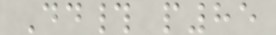Dd# p85
